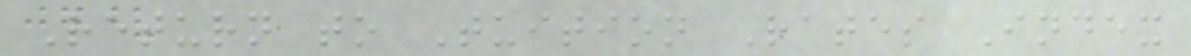Return to Tuition Rates Index
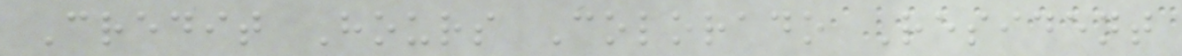Credit Hours Colorado Resident
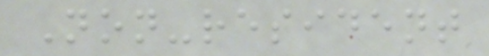Non-resident
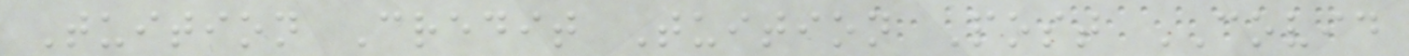Tuition Credit Tuition Post COVID
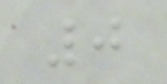0
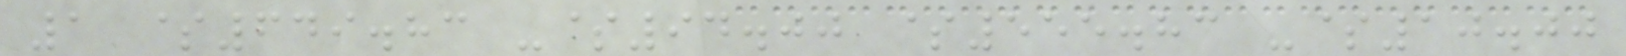1 $649.83 -$94.00 $555.83 -$10.00
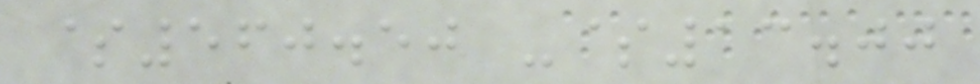$560.50 -$13.00
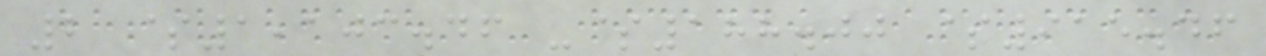2 $1,103.46 -$188.00 $915.46
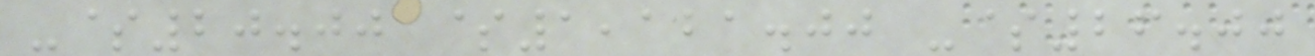-$20.00 $1,121.00 -$26.00
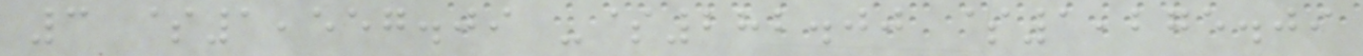3 $1,557.09 -$282.00 $1,275.09
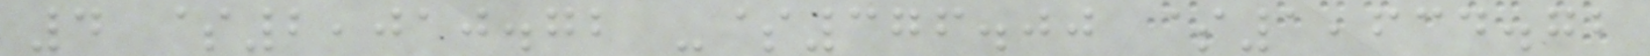4 $2,010.72 -$376.00 $1,634.72
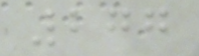277
